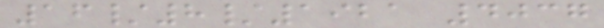16/8/1921 4037
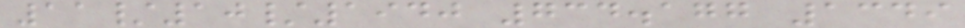11/10/1940 734.177 1349
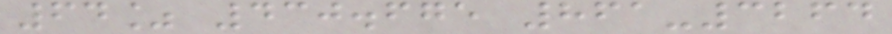64% 430.675 861-3264
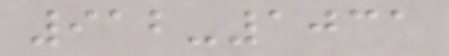912-1031
